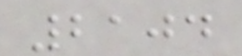2104
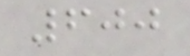600
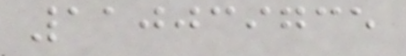110039735
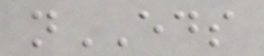nEDS
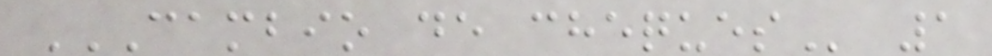CAMBIO DE CHEQUES 1
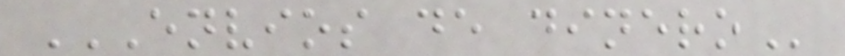ENVIOS DE DINERO
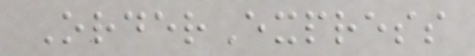OrderExpress
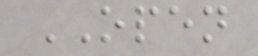OPEN
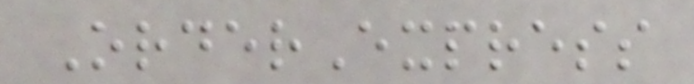OrderExpress
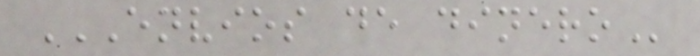ENVIOS DE DINERO
